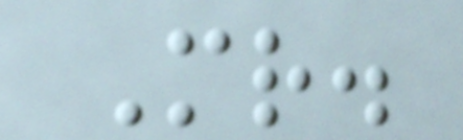Mr.
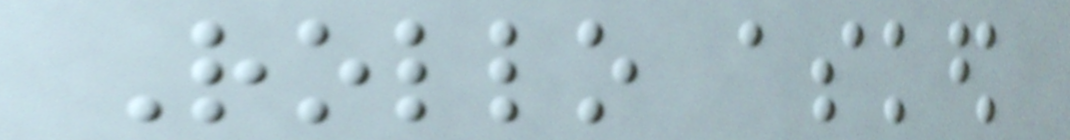Rollo asked
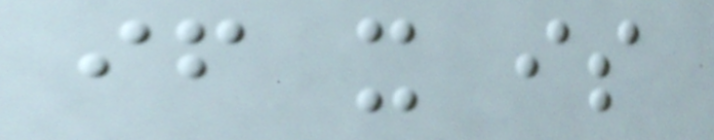if it is
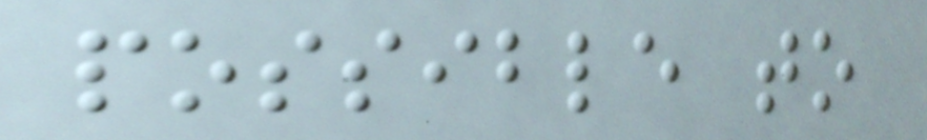possible to
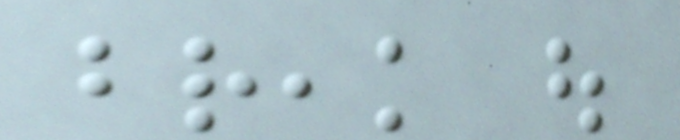break out
